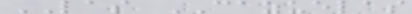LAS CAZUELAS
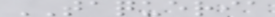TAQUERIA
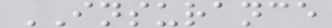INSURANCE
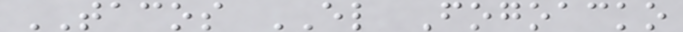TACOS EL Fogoacko
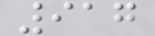917
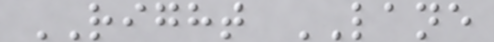RIGHT LANE
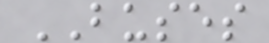BUSES
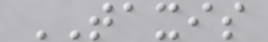TAXIS
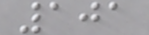101
